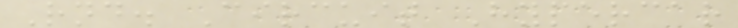Rnd. Circuit Hypercar
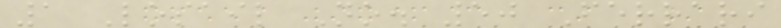1 Losail No. 50 Ferrari
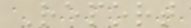Report
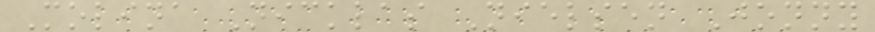Molina Nicklas Nielsen Jonny
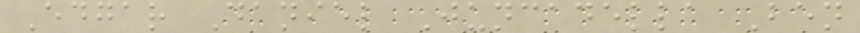Edgar Daniel Juncadella Ben
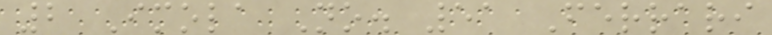2 Imola No. 51 Ferrari
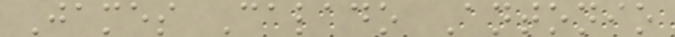James Calado Antonio
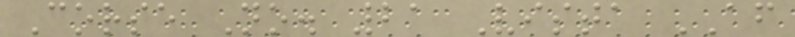Corse No. 21 Vista AF
